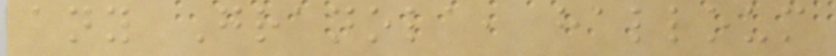any Granola, halloum
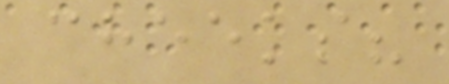cheeks?
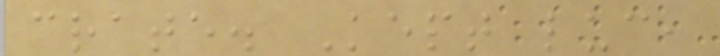crate. Kept luc,
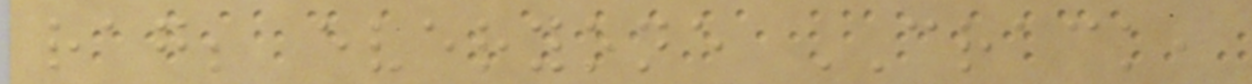rag; everyone CRACK,
